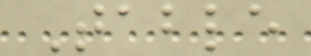Table
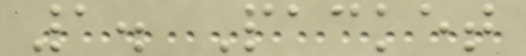1. Packet
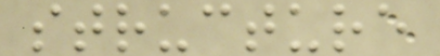structure
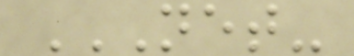NET-
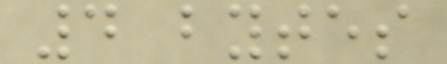4 bytes
